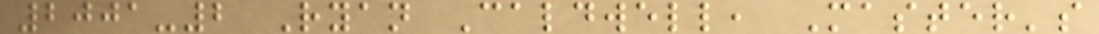2001-2 Ryan Caldwell, Master's
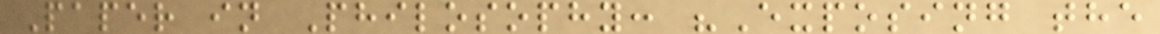Paper in Philosophy: "Exposing the
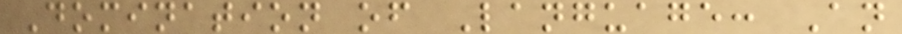Domination of Language: An
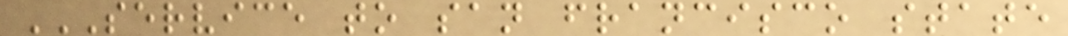SERVICE TO SAN FRANCISCO STATE
